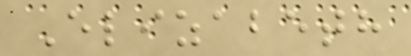Elizabeth
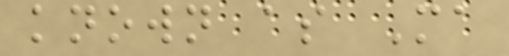known as Ma
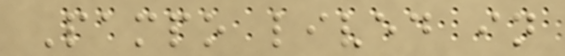Pampo lived in
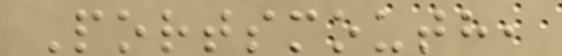Portsmouth,
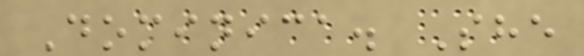Dominica. She
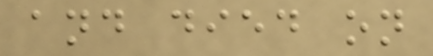and died on
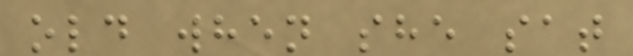old when she sat
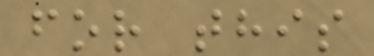for this
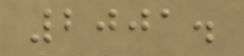2001.
